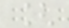[
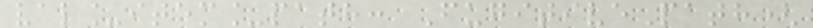val_item_path: FugitivePath(
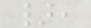},
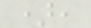),
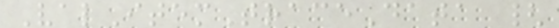ValItemTraceData {
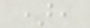),
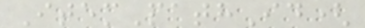ItemPathId(
